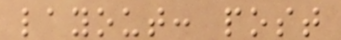layout: post
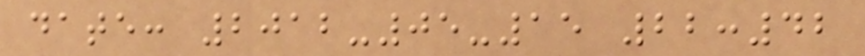date: 2012-05-15 22:42
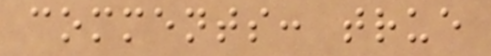comments: true
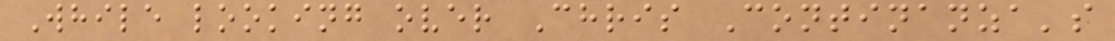While looking over Chris Continanza's
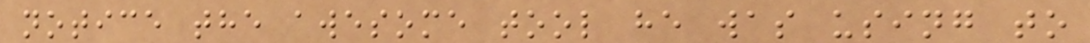notice the awesome tool he was using to
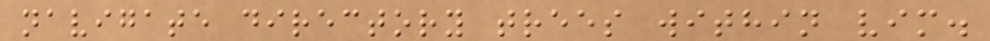navigate directory trees within vim.
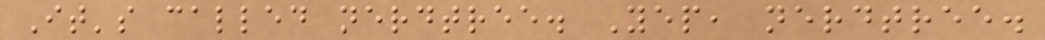It's called nerdtree. Yep, nerdtree.
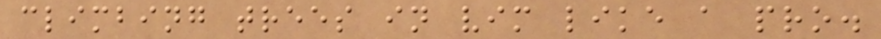climbing trees in vim like a pro.
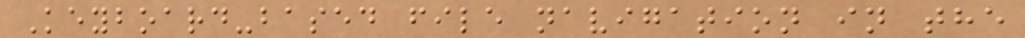Keyboard-based file navigation in the
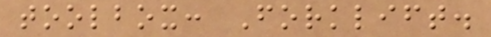toolbox: Forklift.
